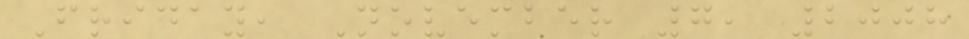Friday, November 7, 2008
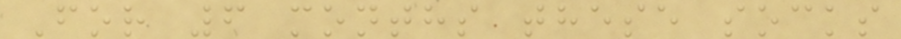For 6 months these socks
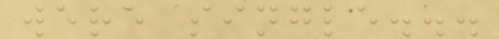were single...
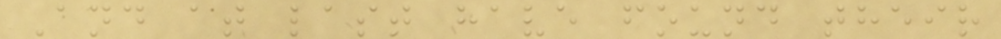And at last have found their
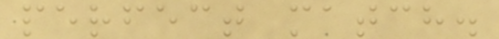perfect match.
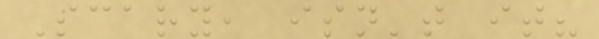Scary, isn't it?
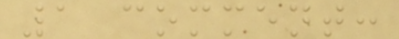1 comment:
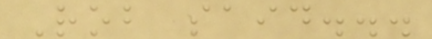Rob said...
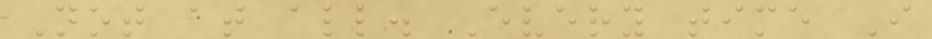Not at all. Every time I
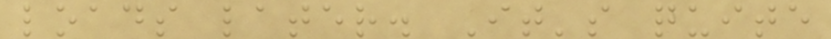loads later. It's quite
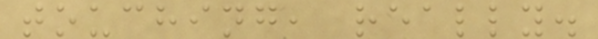touching, really.
